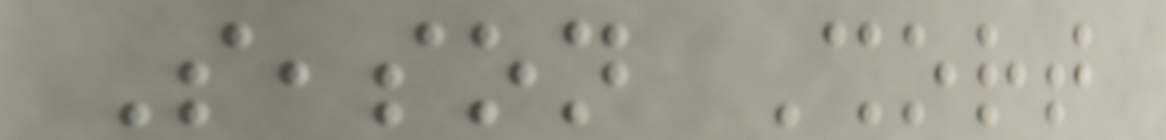Season Short
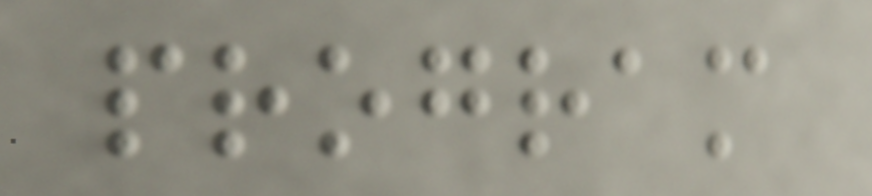program
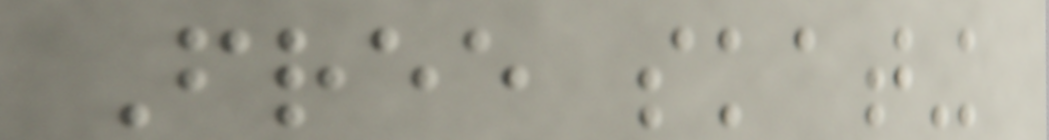Free skating
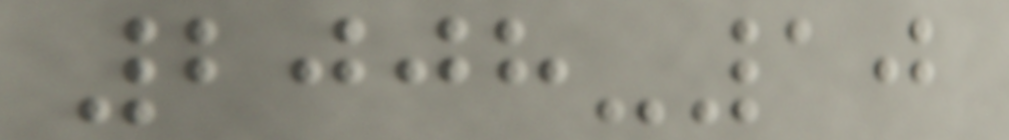2008-10
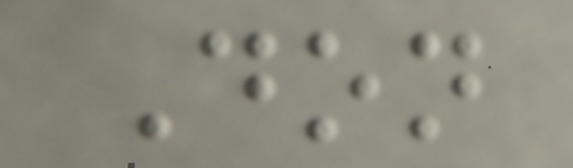Don
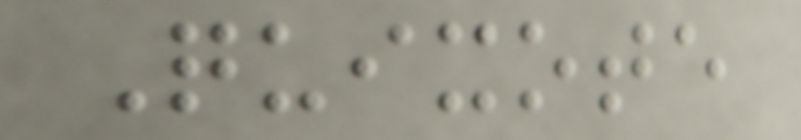Quixote
